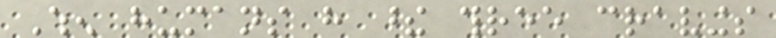When humans have these three cravings
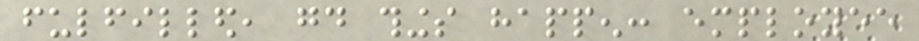fulfilled, good things happen: employee
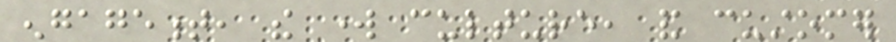engagement, the work culture, and customer
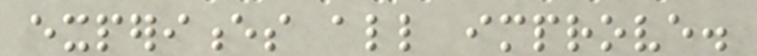experiences all improve.
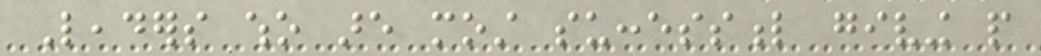Leaders who are most successful giving people
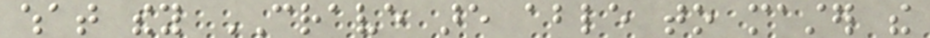what they CRAVE are able to master the
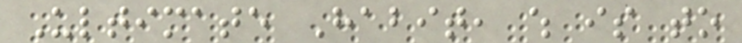Ultimate Habit, which is to
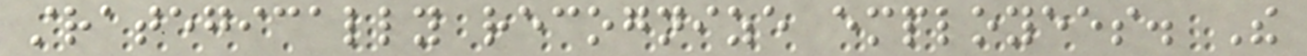strategically recognize employees. The
